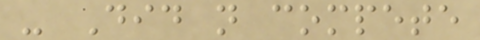- Did not compete
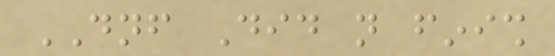DNF Did not finish
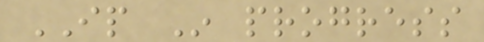IP In progress
